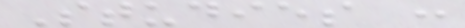Studies :
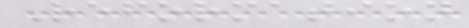Reformation
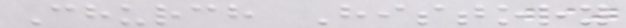Church History
